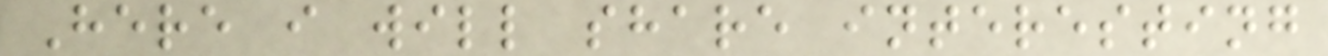Here i will share interesting
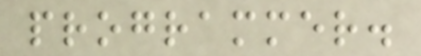programmer.
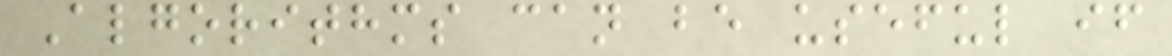Algorithms can be useful if
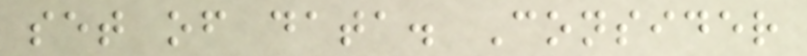set of data. Consider
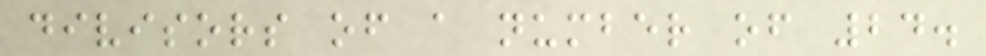divisors of a number of 24.
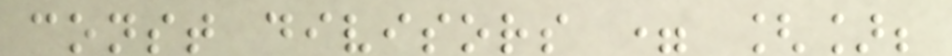const divisors = [];
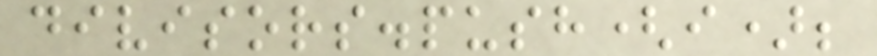divisors.push(i);
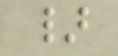}
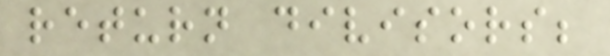return divisors;
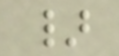}
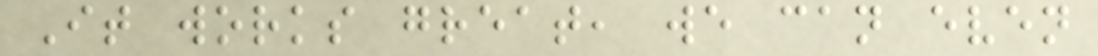It works great, we can even
